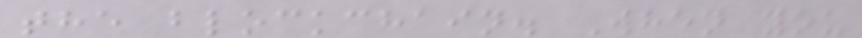the blockchain. When you
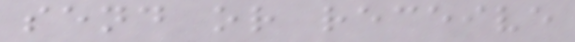send or receive
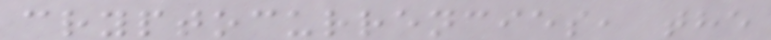cryptocurrencies, the
